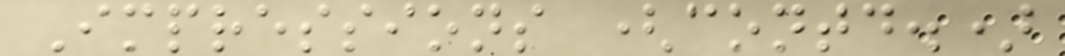Impressions (contd.)
